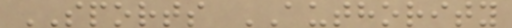SPORTS AUTHORITY
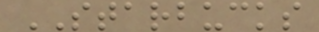STARBUCKS
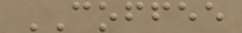COFFEE
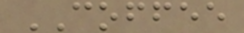COFFEE
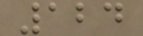124
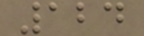124
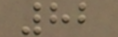82
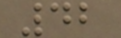42
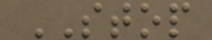STOP
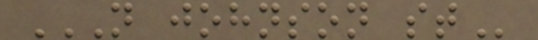N JOHNSON ST
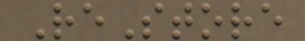ReStore
